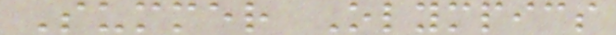Summer Olympics
